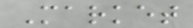Market
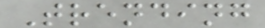Trending
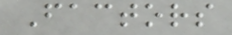Factors
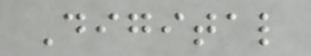Digital
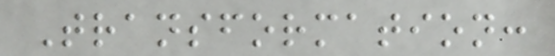Transformation:
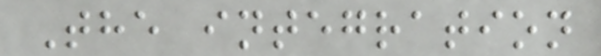The integration
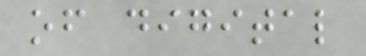of digital
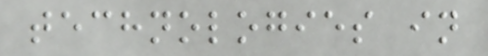technologies in
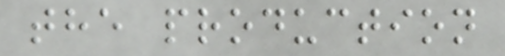the production
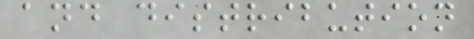and distribution
